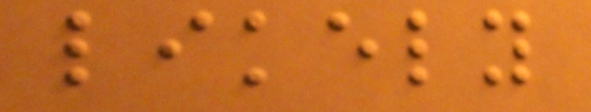likely
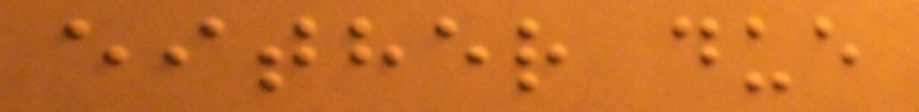either due
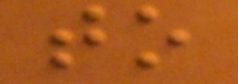to
